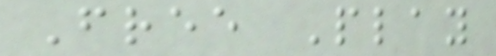Free Play
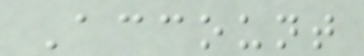Account
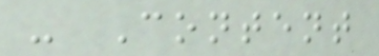- Content
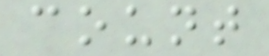count
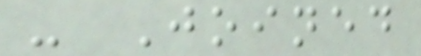- Joined
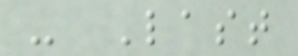- Last
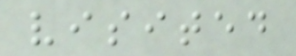visited
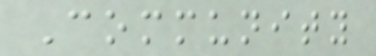Community
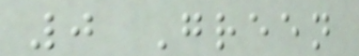0 Green
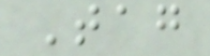Tag
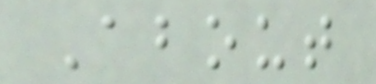About
